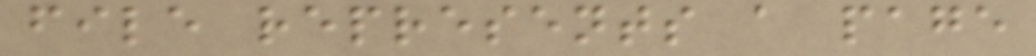file represents a page
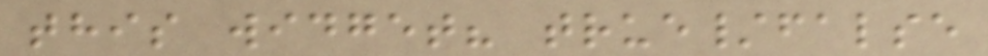this widget? true/false
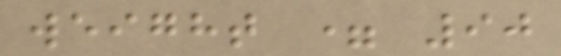weight = 90
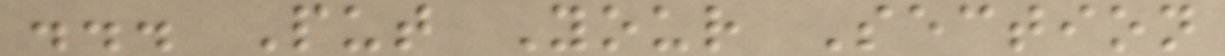... Put Your Section
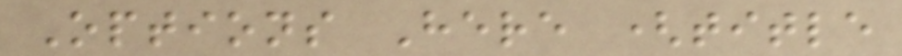Options Here (title
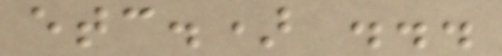etc.) ...
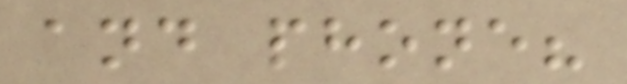and phone?
